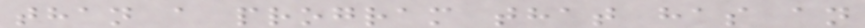than a program that has an
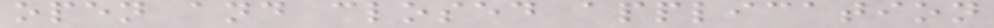open and closed application
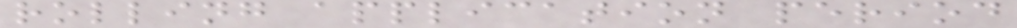rolling application period
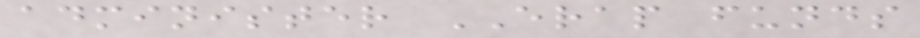administer ERAP funds
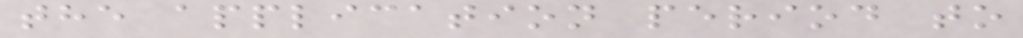the application period to
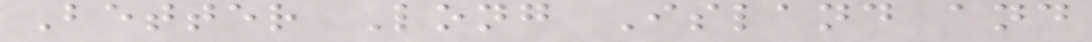Better Long Island and
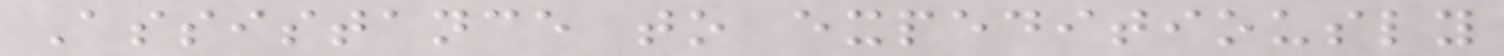Assistance to expeditiously
